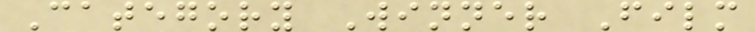Category Winner Film
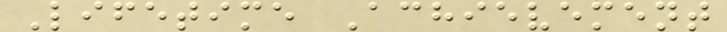Lifetime Achievement
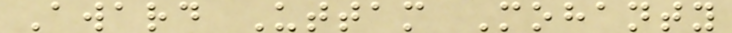Award Uttam Mohanty
